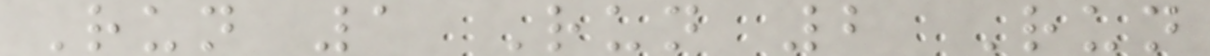Run 1 Run 2 Run
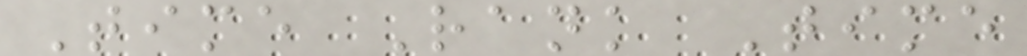Time Rank Time
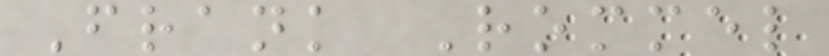Frank Rommel
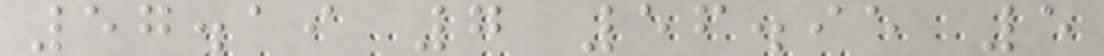57.19 7 56.95 5
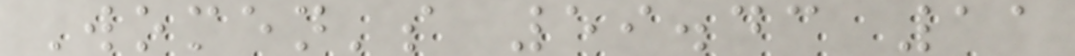Women's 59.43 11
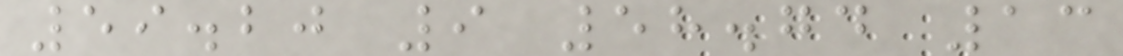59.20 9 58.74 13
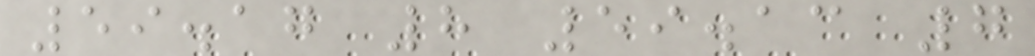59.17 8 59.13 7
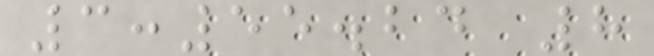3:55.24 8
